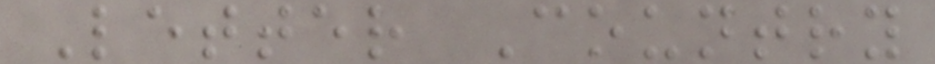Letter Country
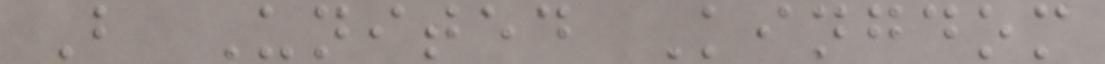B United Kingdom
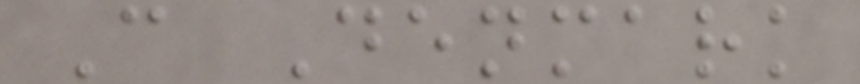C Denmark
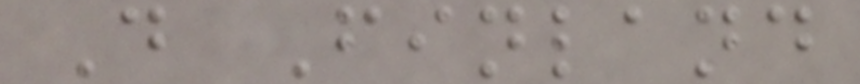D Finland
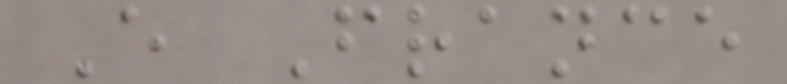E France
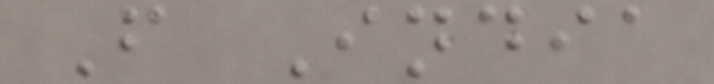F India
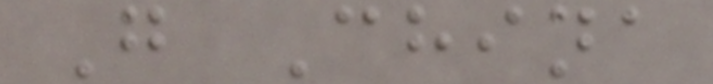G China
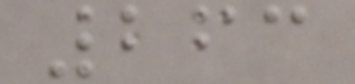263
